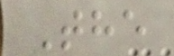The
